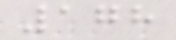178
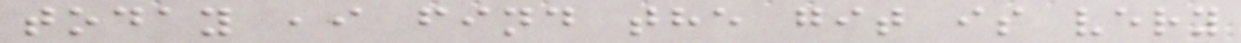today ,i find the git is very
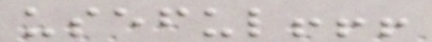useful!!!
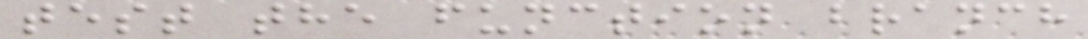test the function branch
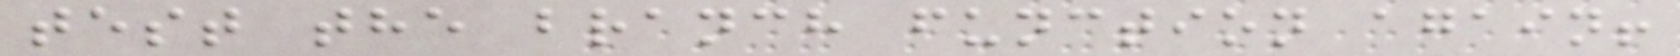test the branch function again!
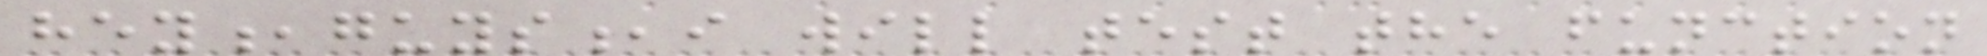hey,guys,i will test the function
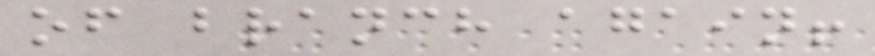of branch again!
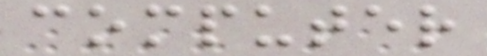computer
